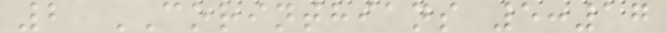2 CORINTHIANS 5:17
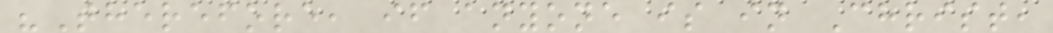"Therefore, if anyone is in Christ,
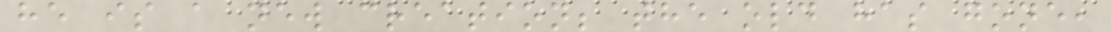he is a new creation; the old has gone,
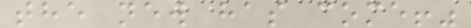the new has come!"
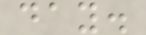day.
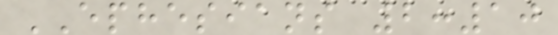EPHESIANS 2:10
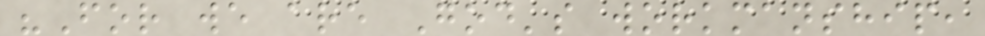"For we are God's workmanship,
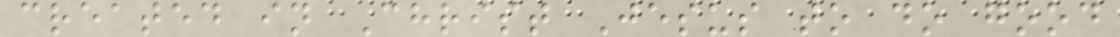created in Christ Jesus to do good
